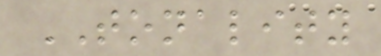TONALITY
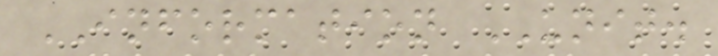INFORMATION UNIT.
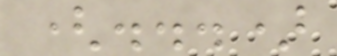(...)
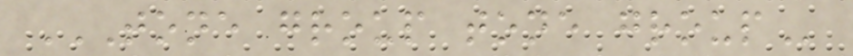TONE GROUP TONE GROUP
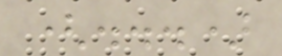(...)
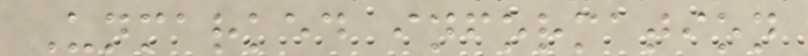Unmarked information
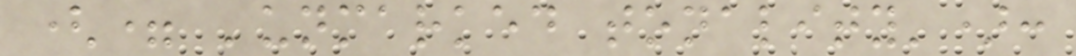(= 'unmarked tonality'):
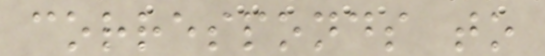corresponds to
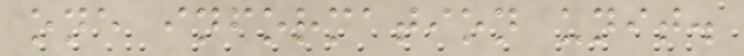one information unit.
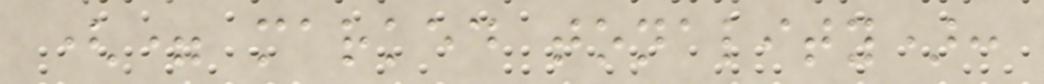(= marked tonality):
